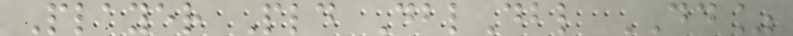Player Pld DblDbl DD%
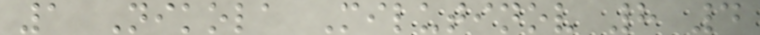1 Nikola Milutinov 8 4
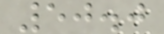50.0
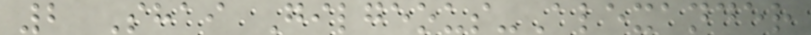2 Shai Gilgeous-Alexander
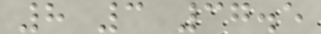8 3 37.5
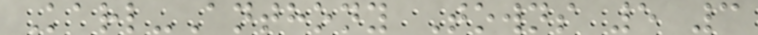Karl-Anthony Towns 5 3
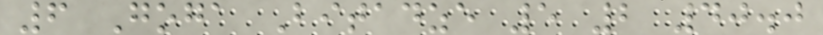6 Goga Bitadze 5 2 40.0
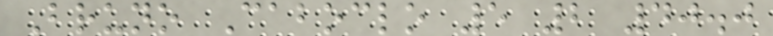Bruno Caboclo 5 2 40.0
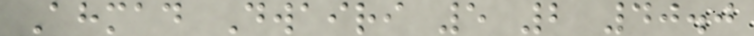Ahmad Dwairi 5 2 40.0
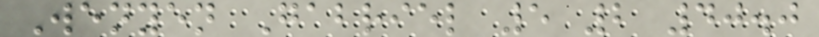Wenyen Gabriel 5 2 40.0
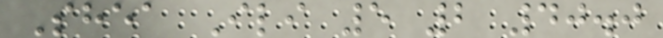Shea Ili 5 2 40.0
